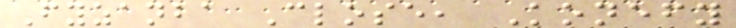Fyzanba Close, Konefy
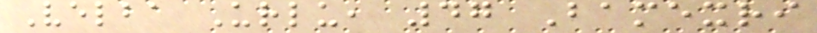Velba Urlu, 47 Bamexri
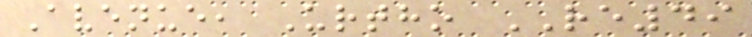Avenue, Urtho RE49
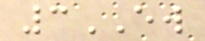3EW
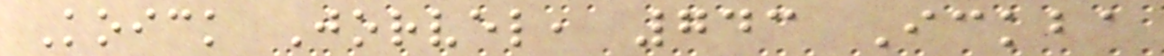Koick Jorvel, 743 Ickba
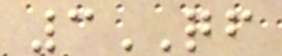3QF
